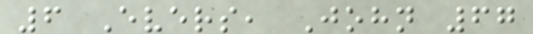6 Evers, John 67
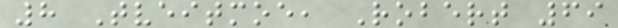8 Tveitmoe, Robert 69
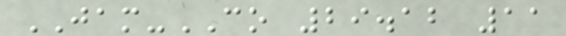JAM-CO 29.12 11
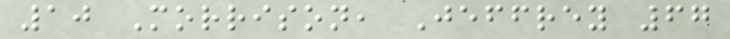10 Morrison, Jeffrey 67
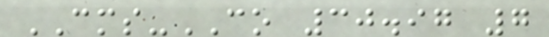CMS-CO 30.97 7
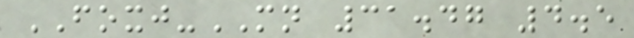FOXJ-MN 31.47 4.5
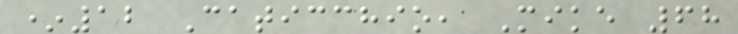*12 Caticchio, Mike 68
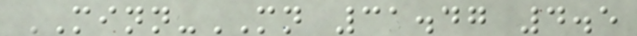MINN-MN 31.47 4.5
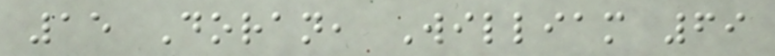15 Doran, William 69
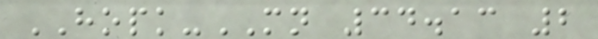HOPK-MN 34.13 2
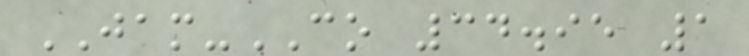JAM-CO 34.95 1
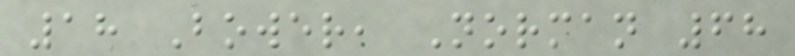18 Bower, Norman 68
